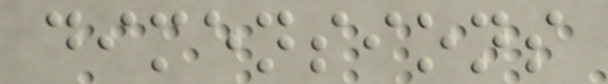dimensions
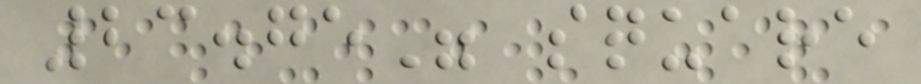23.75" square
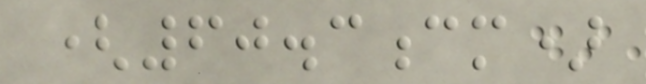(60.3cm)
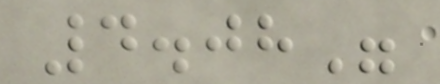4.08"
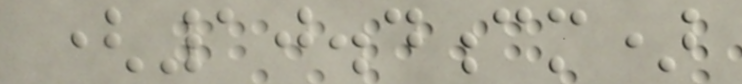(10.4cm)
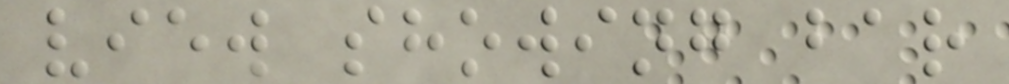view showing bar
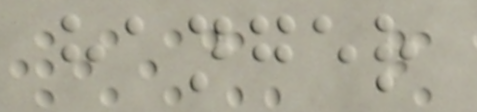hanger
